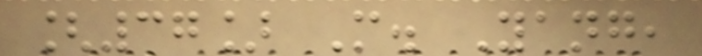[37] M. Yang,
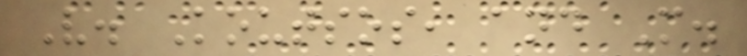V. Koutsos, and M.
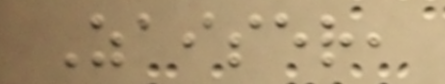Zaiser,
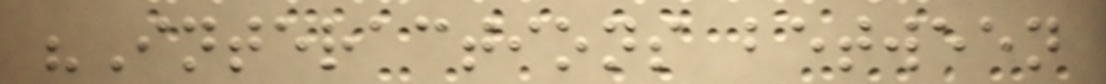"Interactions between
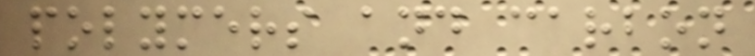polymers and carbon
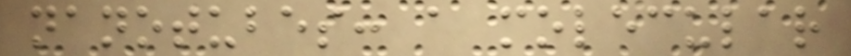nanotubes: a molecular
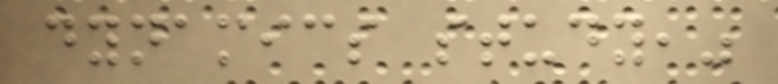dynamics study,"
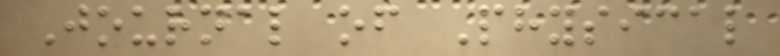Journal of Physical
